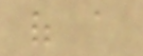of a
